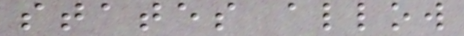states allow
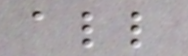all
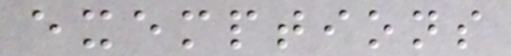exemptions
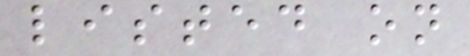listed on
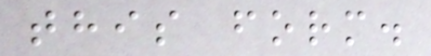this form.
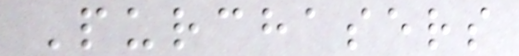Purchasers
